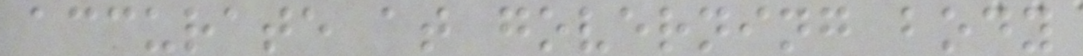accurate at governing body
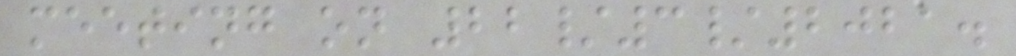meeting on 22/3/2021.
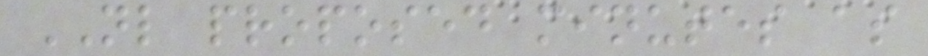NL proposed minutes as
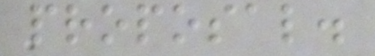proposal.
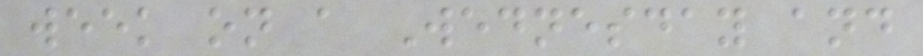week on a Wednesday and
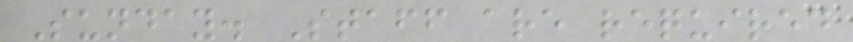Sunday. Staff are required
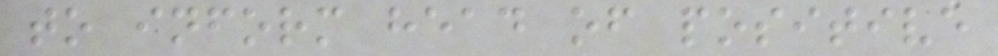to inform head of positive
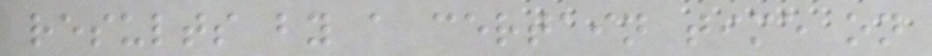results by a certain time on
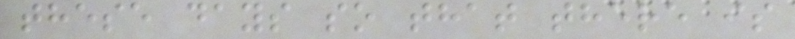these days so that there is
